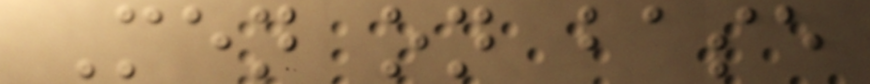Men on base
